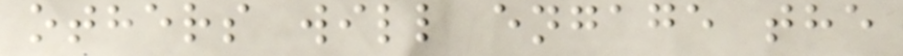others will engage the
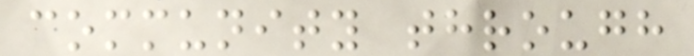community through
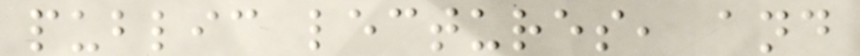public lectures, and
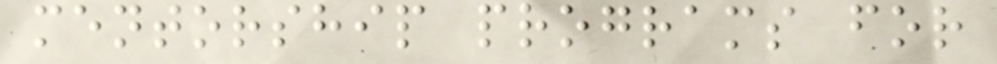mentorship programs for
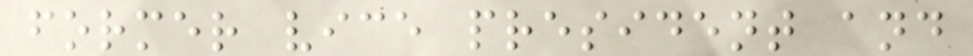former vice president and
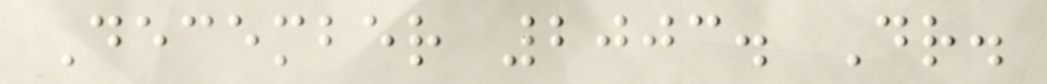December 2003. Dr.
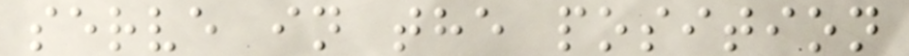serve in the position
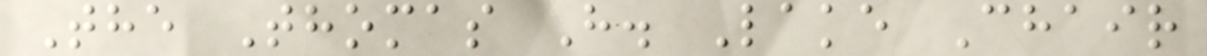The Thomas H. Lake Chair
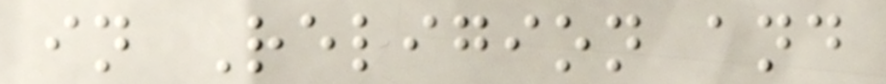in Religion and
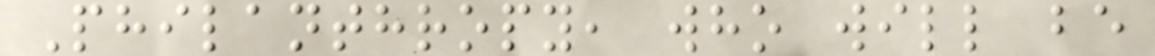Philanthropy, who will be
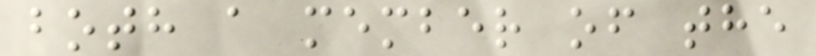both a member of the
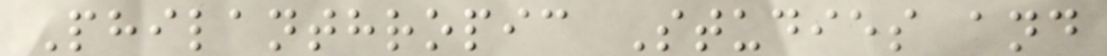Philanthropic Studies and
